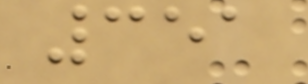351
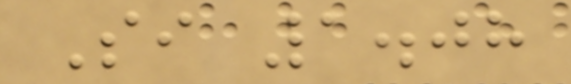Si 1.08
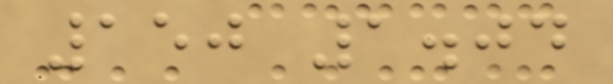150 1.04
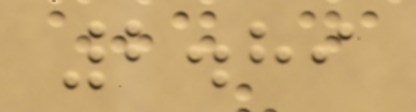2.89
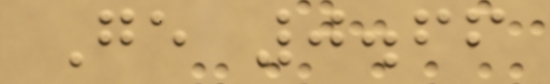Ge 0.66
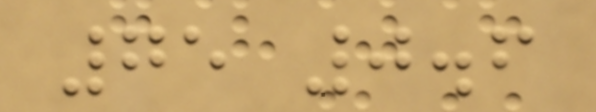75 0.6
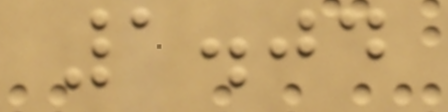1.04
